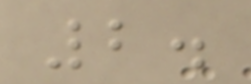2.
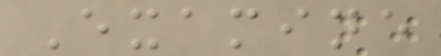Examine
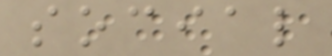social
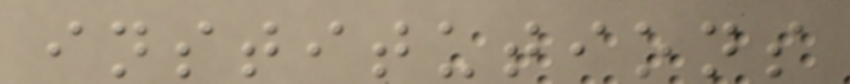institutions
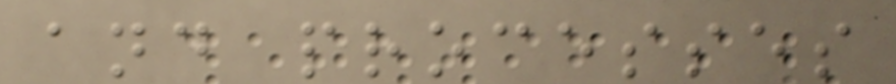and processes
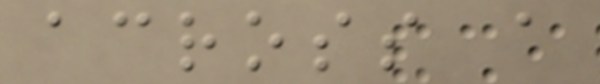across a
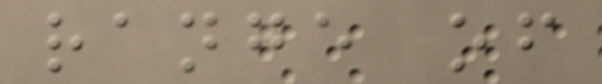range of
